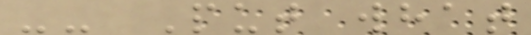-- Put what
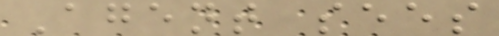Agent sees
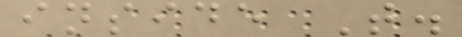inside T.
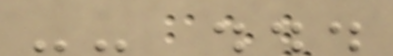-- ...
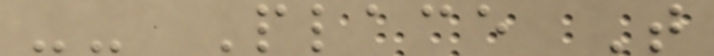-- Place T
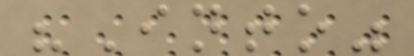"Into"
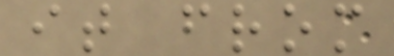it from
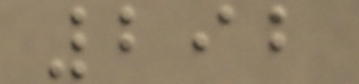292
